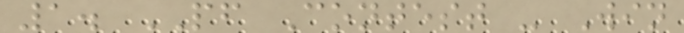1. PF Contest - Win
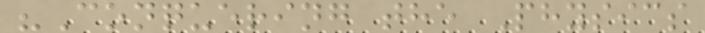"Conquering the Physics
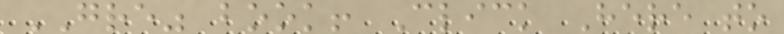GRE" book! Click Here to
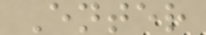Enter
